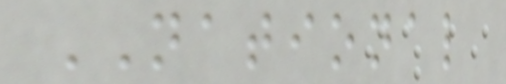NATIONAL
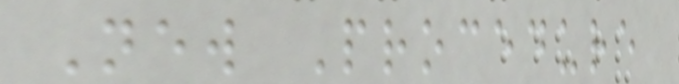New Procedure
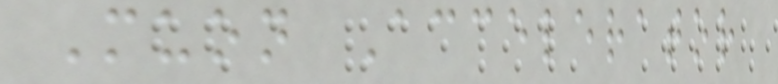Muon Accelerator
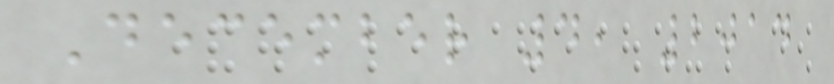December 4, 2014
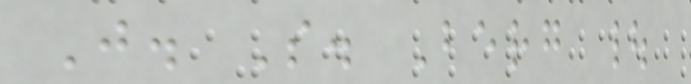J. S. Berg |
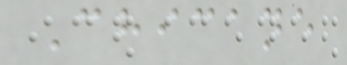Chicane
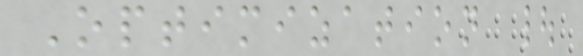Optimization |
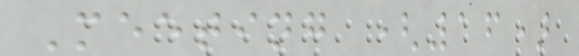Meeting (16)
